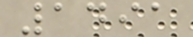1491
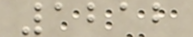1212
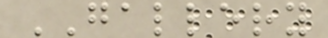GALLERY
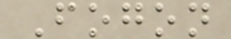Fogon
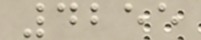4255
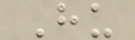Hu
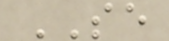SE
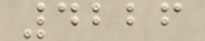4226
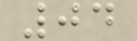04
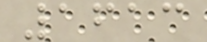1613
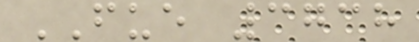FUE 3738
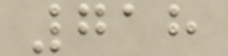718
